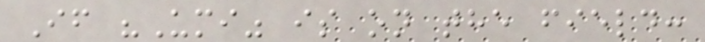If "Umi" is on the field:
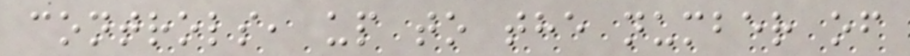controls, up to the number of
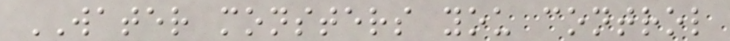WATER monsters you control
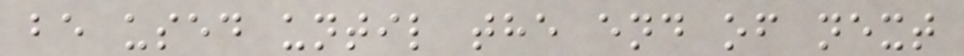be used until the end of next
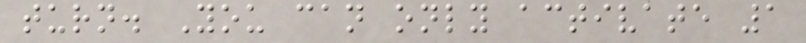turn. You can only activate 1
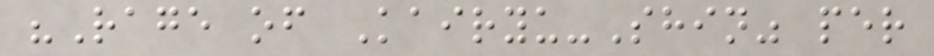"Rage of Kairyu-Shin" per
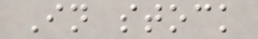In stock
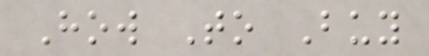How To Buy
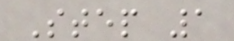Step 1
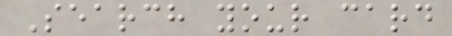Search your card
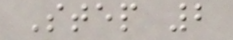Step 2
